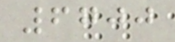6700
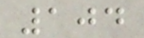104
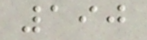190
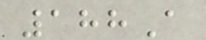188A
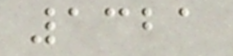1321
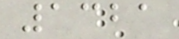1321
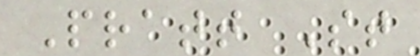Pratt St
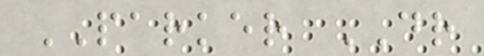PARKER DR
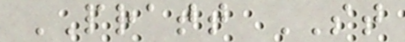PRATT ST
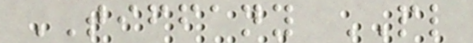TIFFANY PL
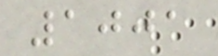1001
